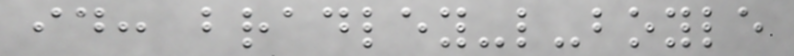id: bradley-l-boyle
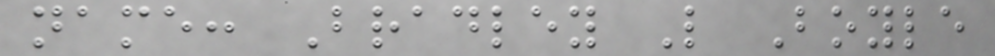name: Bradley L Boyle
